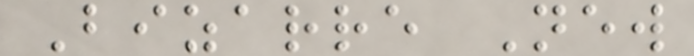Bizarre New
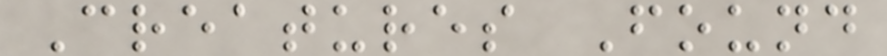Creatures Found
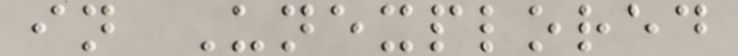in Unexplored
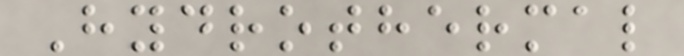Hydrothermal
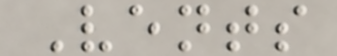Vents
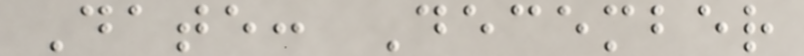Date: December
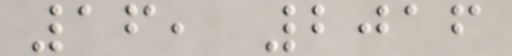16, 2016
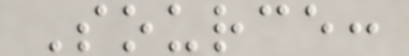Source:
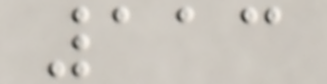113
